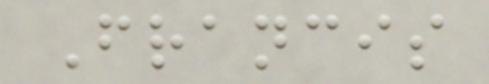Francis
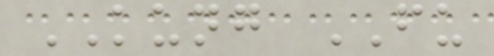KUNG FU
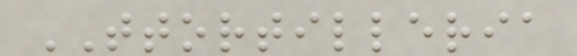TTORTILLERIA
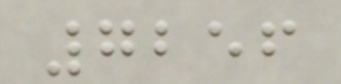7256
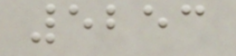5253
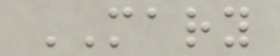MARY
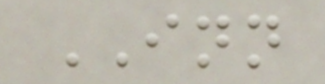INN
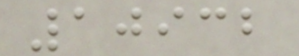10932
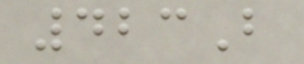423B
